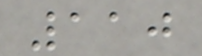110
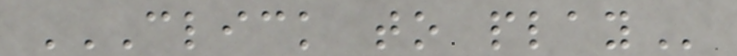CLICK TO PLAY
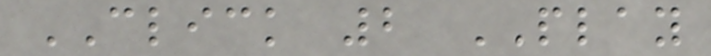CLICK 2 PLAY
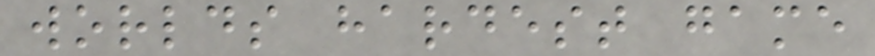worlds hardest game
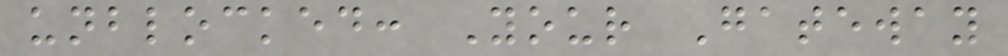unblocked: Your Gateway
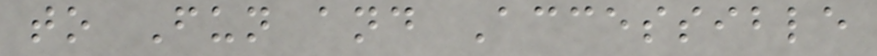to Fun and Accessible
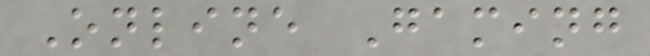Online Gaming
